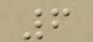6
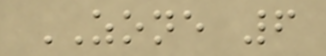ZONE 6
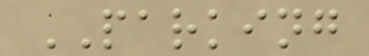PARKING
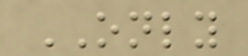ONLY
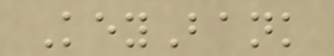KeyBank
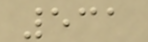531
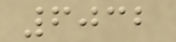6032
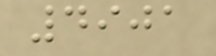4901
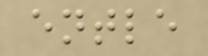entle
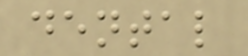dental
